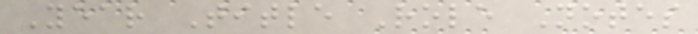Year Title Role Notes
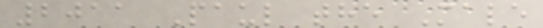2011 Paul the Male
